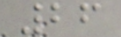26
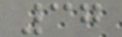37
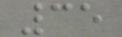35
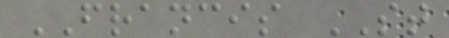FRANCIS ST
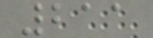211
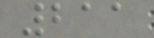211
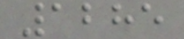1285
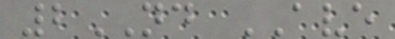2ND AVE
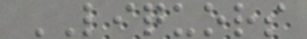LIQUORS
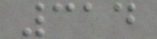314
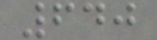640
